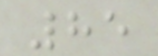85
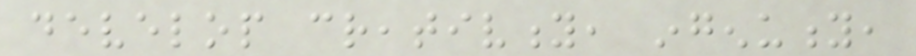develop creativity, ingenuity,
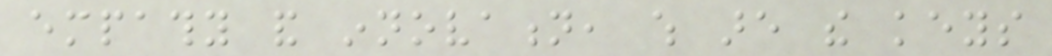empathy and innovation, which are the keys
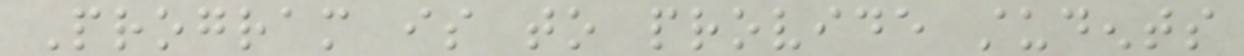Program is to provide students
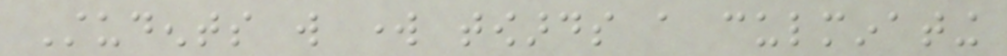Students will work towards a culminating
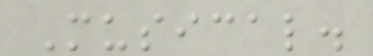Musical.
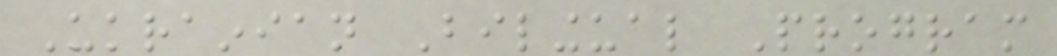Ukrainian Bilingual Program
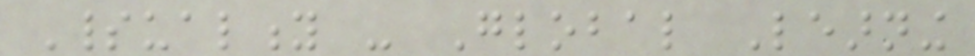Spirituality - Global Learning
